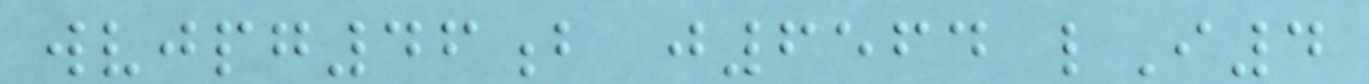wvjpg46b j6564 lI4
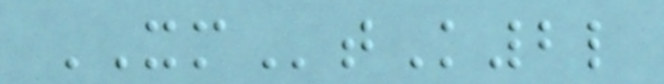XMtK2l
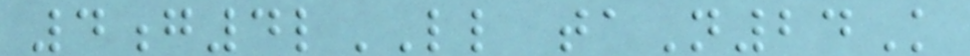4g4lLL taN24K
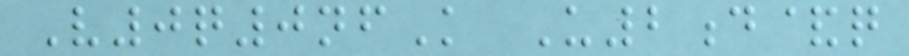V0q0nfK U2d&q
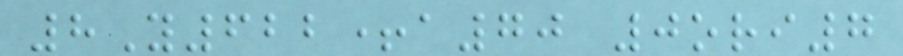8Y622+a70 0ori7
